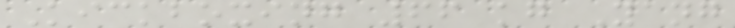Kickboxing 66 kg Yang
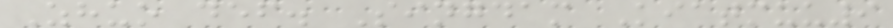Zhuo def. Singdam Kiatmuu9
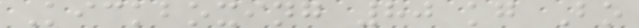Kickboxing 80 kg Bo
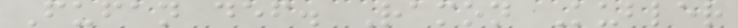Fufan def. Ramon Kubler
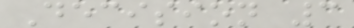Decision 3
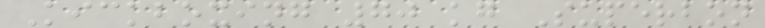Kickboxing 70 kg Superbon
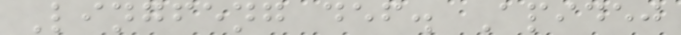Lingfeng def. Apidej
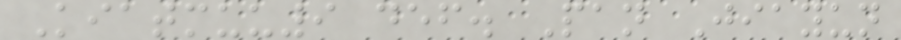Kiatmuu9 def. Pan Jiayun
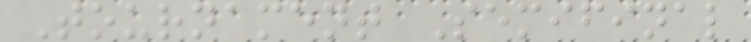Tournament Semifinal
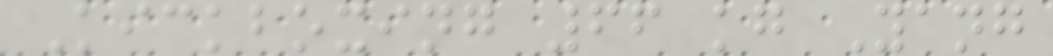Kickboxing 66 kg Yang
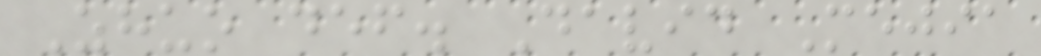Zhuo def. David Mejia
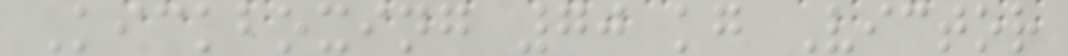Kickboxing 70 kg Victor
